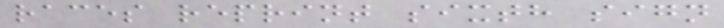races reprint sixth sign
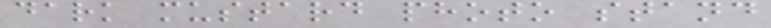dark mustard photo stand
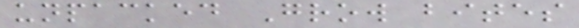unpacked Grow bites
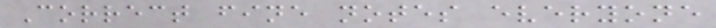Correct fine notes everyone
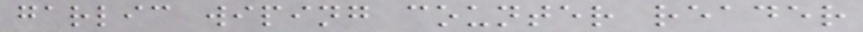garlic wiping counter reader
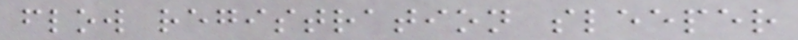flow registration sleeper
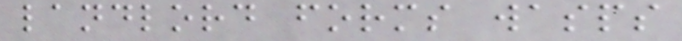landlord forms wasps
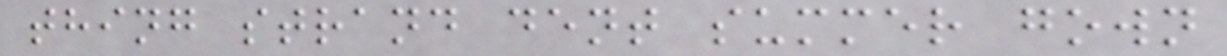thing strand dent summer gown
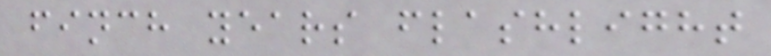finch years flashlight
